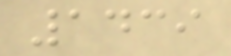1439
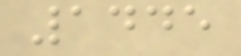1445
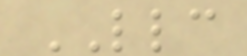LLC
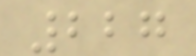227
